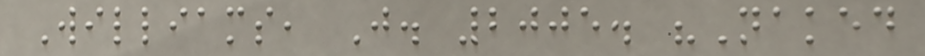Williams, J. 2005. "Naked
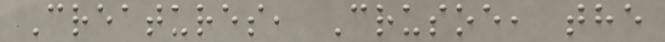Creatures, Crusoe, the
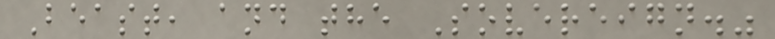Beast, and the Sovereign."
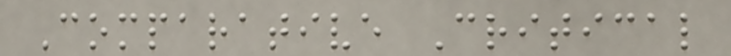Comparative Critical
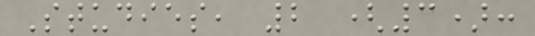Studies, 2 (3):
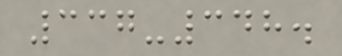337-348.
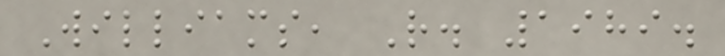Williams, R. 1989.
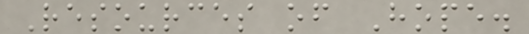Resources of Hope.
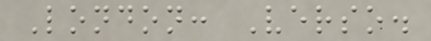London: Verso.
